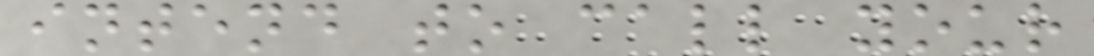intend to call your
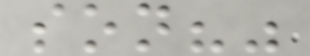son?"
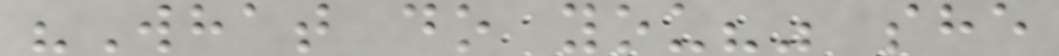"What do you?" she
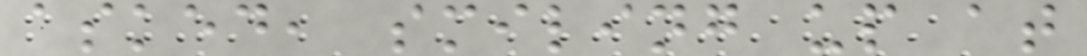asked, smiling up at
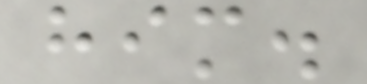him.
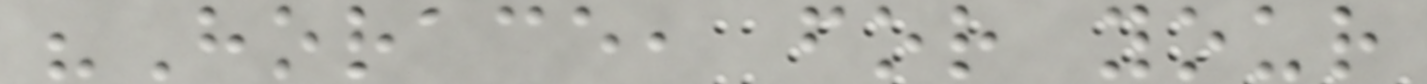"Horace, for your
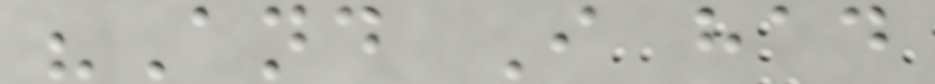"And I had
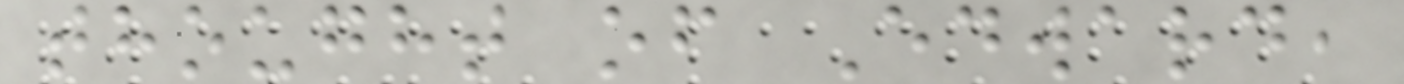thought of Edward,
